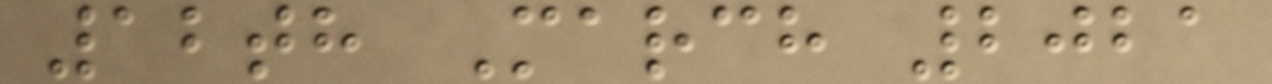12th March 2021
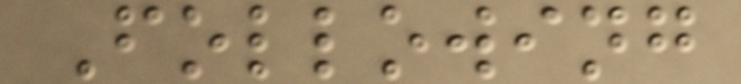Following
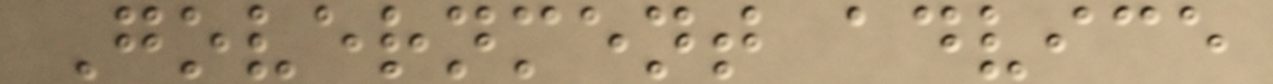Government advice
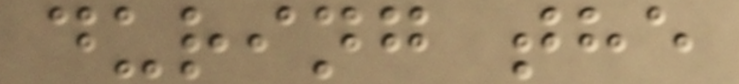during the
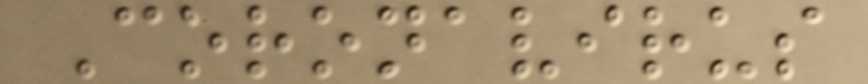Coronavirus
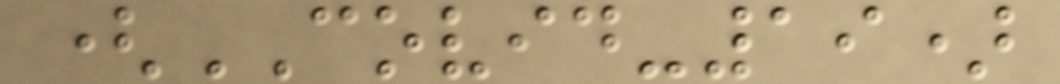(COVID-19)
